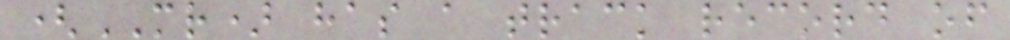(MR) has a track record of
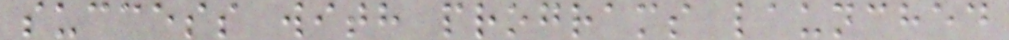success with programs launched
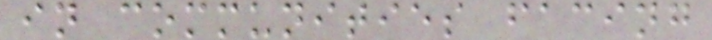in communities facing
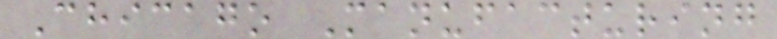Chicago Manufacturing
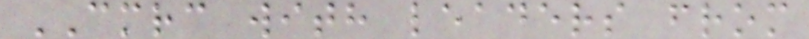CMRC with leaders from
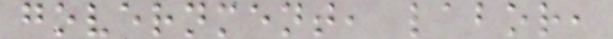government, labor,
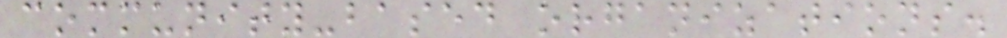community-based organizations.
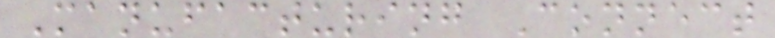Manufacturing Connect
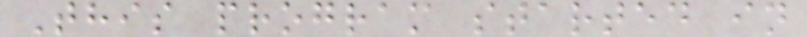This program started in
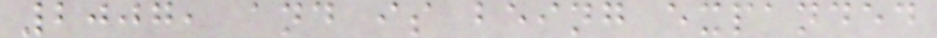2007, and is being expanded
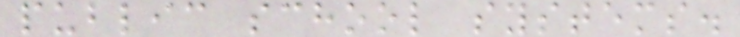public school systems.
